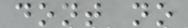dont no
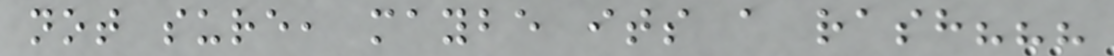not sure, maybe its a rash???
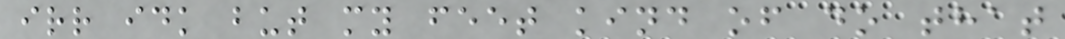irr idk but my feet kind of do that
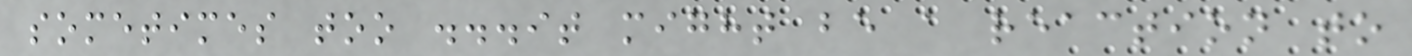sometimes too ...it might be a reaction to
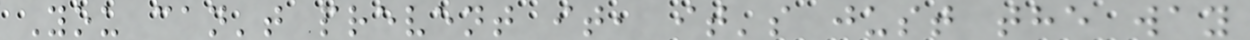You can't prevent it, it's just the way
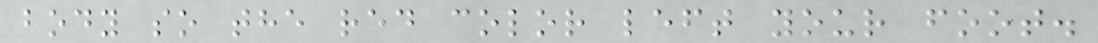body so the red color left your foot.
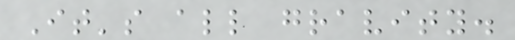It's all gravity.
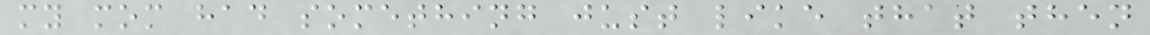my mom had something just like that then
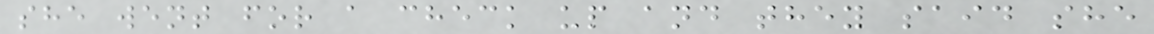she went for a check up and they said she
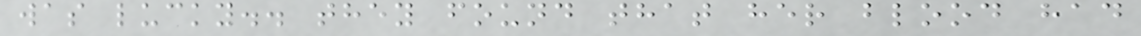was lucky.. they found that her blood had
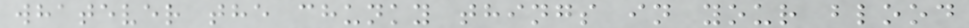whatever the chunky things in your blood
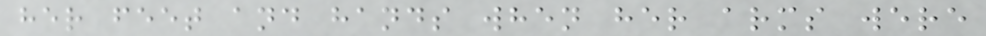her feet and hands when her arms were
